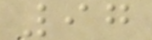97
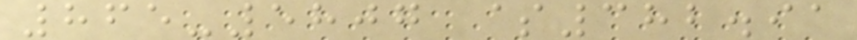865-5807 $382.91
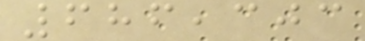686,303
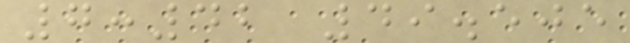7:42 49.505
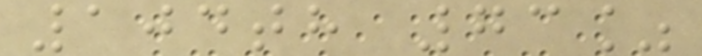104th 73%
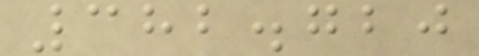382.720
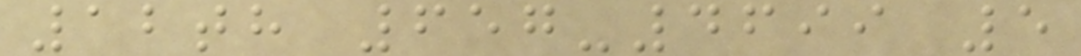12th 657-4699 5
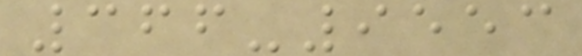366-9553
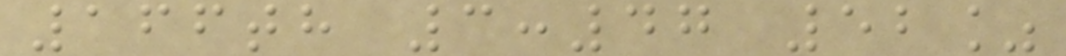166th 3:47 52%
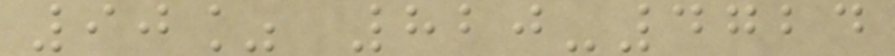90% 820-4724
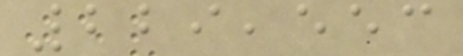229,553
